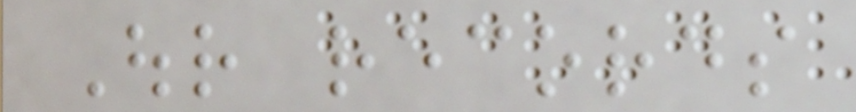Our records
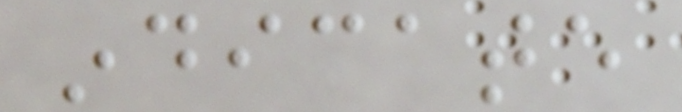indicate
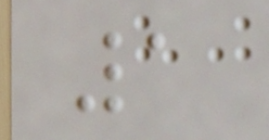1
